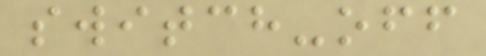switch-off
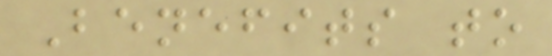Benefits to
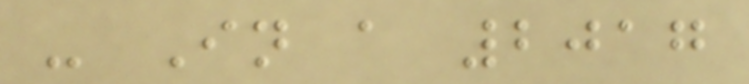- In a 2017
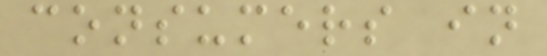consumers in
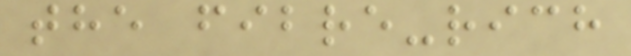the fibre-rich
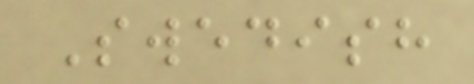Swedish
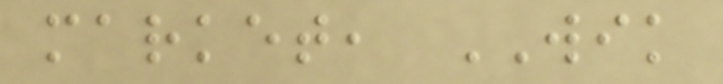market, WIK
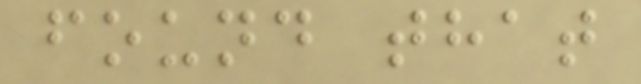found that
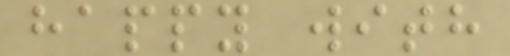happy with
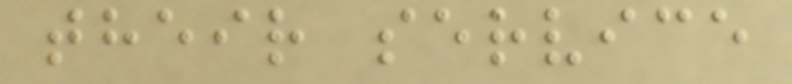their service
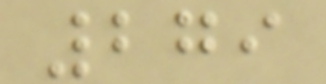279
